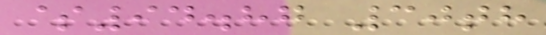$94.87 30th
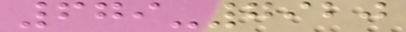679-7920
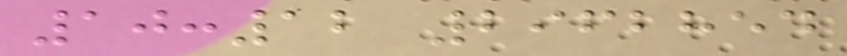10:12 2962854
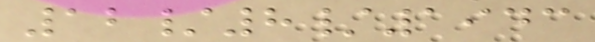12/8/1943
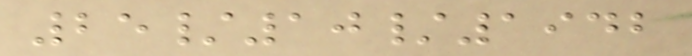25/10/1942
